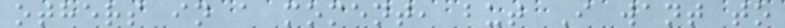others in a moment, but I want to
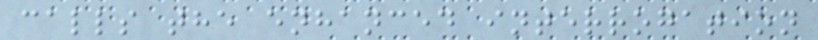calls the enhanced interrogation
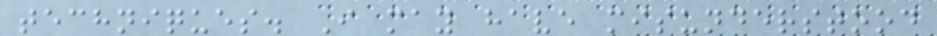techniques. I may have misunderstood
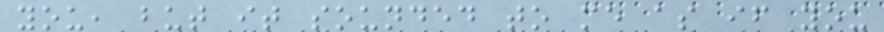you, but it sounded to me as if you
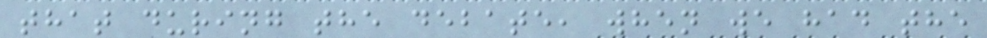that during the debate, when we had the
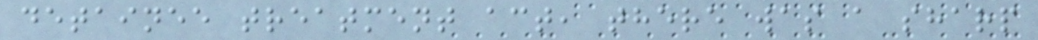detainee treatment act, there was a sharp
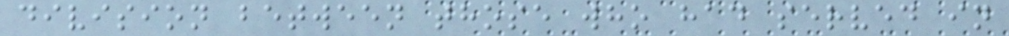division between those who had served in
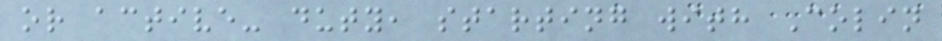or active- duty, starting with Colin
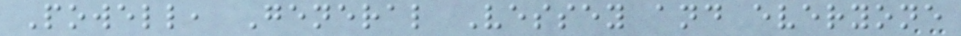Powell, General Vessey and everyone
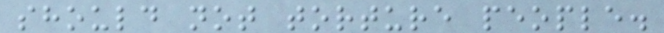should not torture people.
